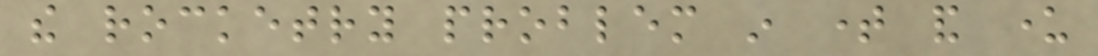the rocketry problem in time and under
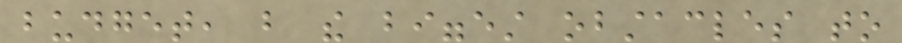budget, but the biggest obstacles to
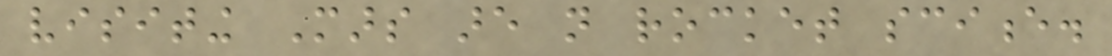visiting Mars are not rocket science.
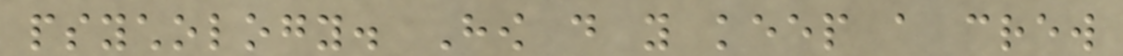psychology. How do you keep a crew
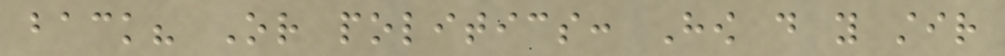back? Or politics: How do you stir
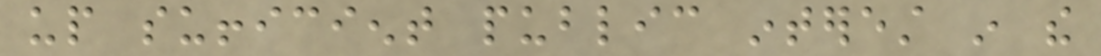up sufficient public interest in the
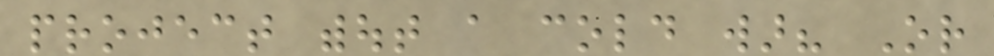project without a cold war? Or
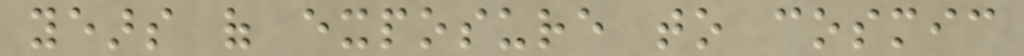years of exposure to cosmic
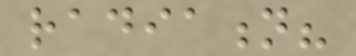radiation?
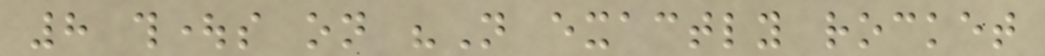8 thoughts on "Not exactly rocket
